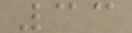33
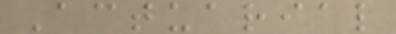Actuarial
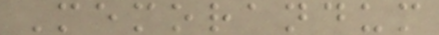Memorandum
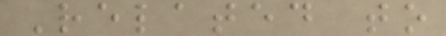Related to
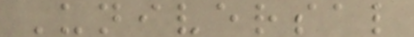Universal
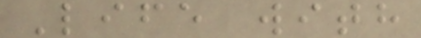Life with
